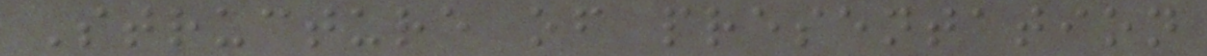Structure of presentation
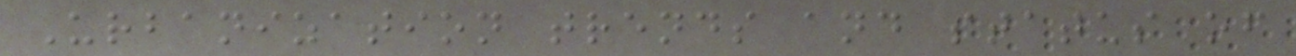Urbanization trends and status of
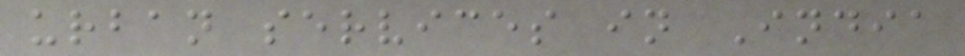urban services in India
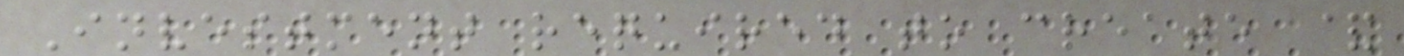Investment required to create &
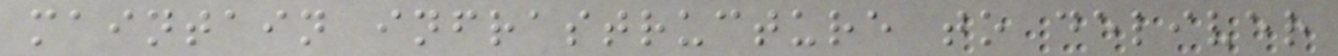maintain infrastructure to deliver
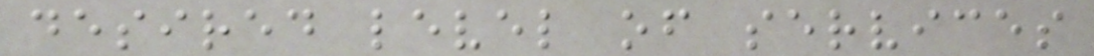desired level of services
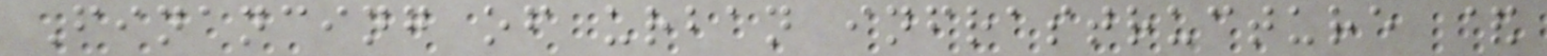Financing of urban infrastructure &
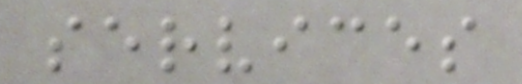services
